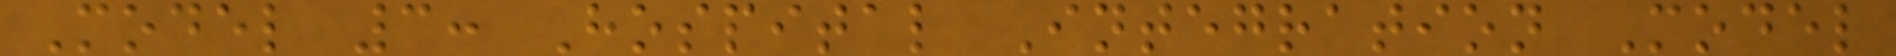Model 3: Hospital Integration Model
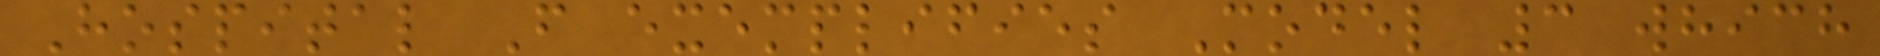Hospital F exemplifies Model 3 which
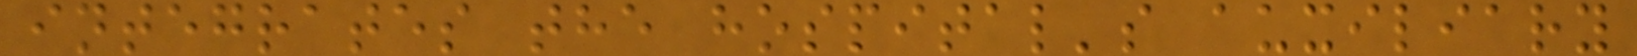integrates the hospital's auxiliary
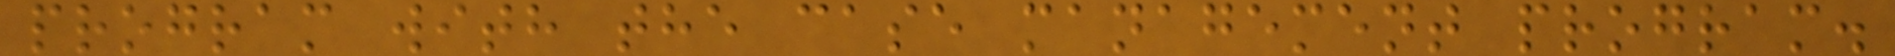program with the case management program.
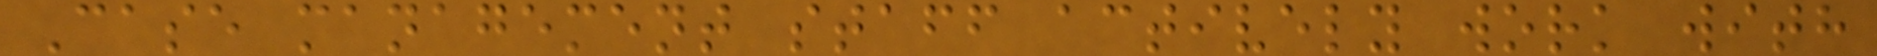Case management staff actively work with
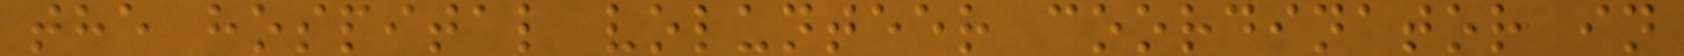the hospital volunteer coordinator in
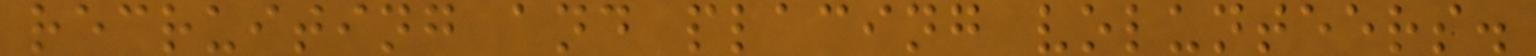recruiting and placing volunteers.
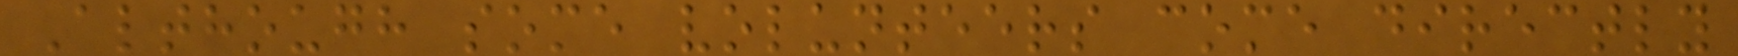Although some volunteers come directly
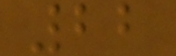22
